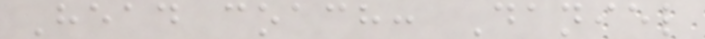Head coach: Daniel
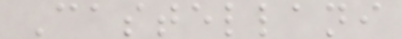Castellani
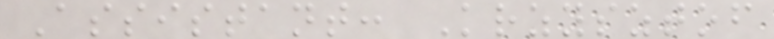Assistant: Krzysztof
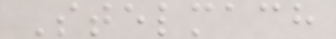Stelmach
